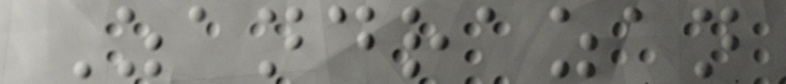Zandrazan
